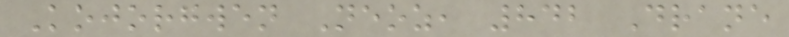Kojorgwen Neoz, 842 Drane
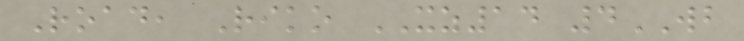Road, Riko XZ14 4WB
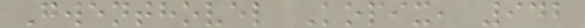Gwenthovel Kopix, 942
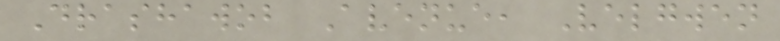Drashawob Avenue, Velgwen
